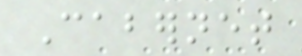Cabernet
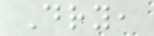Dry,
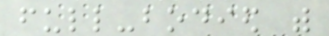full-bodied with
